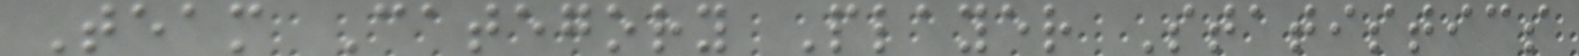Team Category Player Statistics
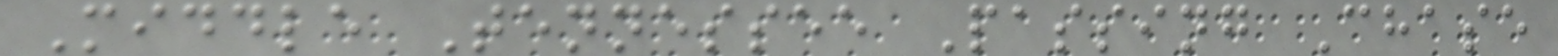Middle Tennessee Passing Chase
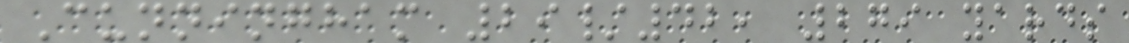Cunningham 29/42, 279 yards
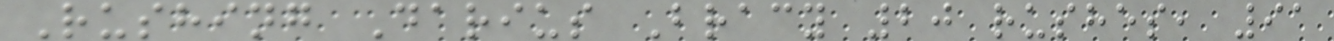Rushing Darius Bracy 20 rushes, 91
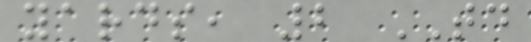yards, 2 TD
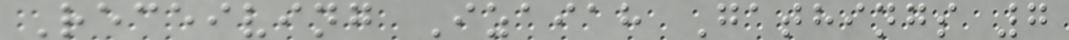Receiving Izaiah Gathings 7
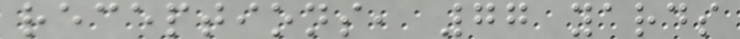receptions, 77 yards
